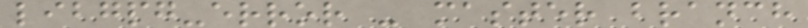libgpg-error - master branch
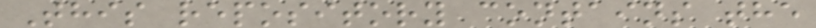This repository contains the
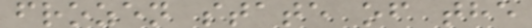frozen state of the
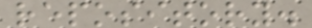repository.
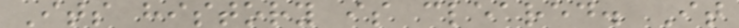Its history is cleared. It
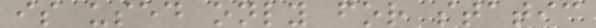is used only for static
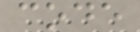code
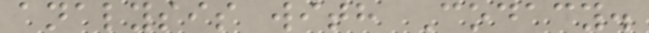analysis with Codacy.
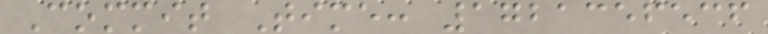Commit Time: 1721356536
